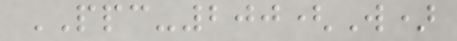PPC-200(W)
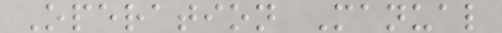Operation Manual
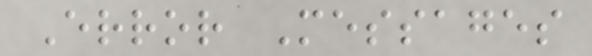Error Messages
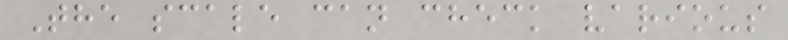The scale can check various
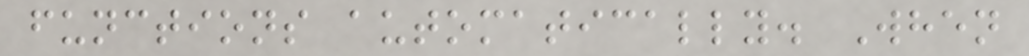functions automatically. When
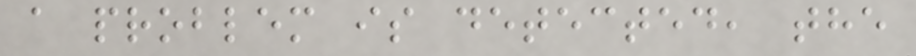a problem is detected, the
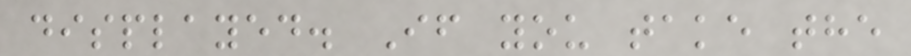displayed. If you take the
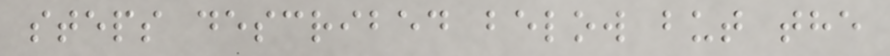steps described below but the
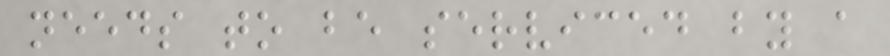needs to be serviced by a
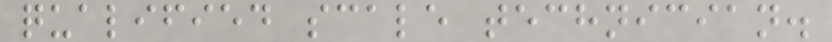qualified scale technician.
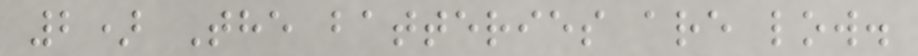2) The batteries are low.
